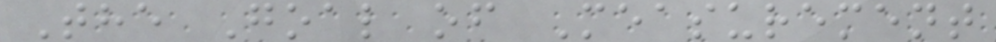The Goal of Measurement
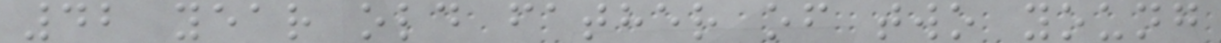42 year old father of two young
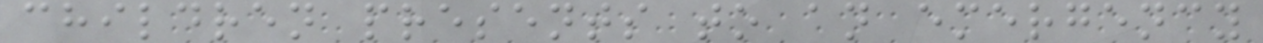children presents to an emergency
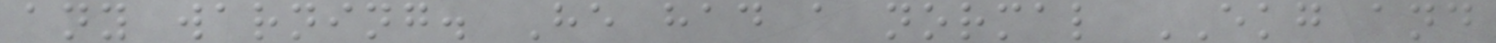any warning. He had a normal EKG and
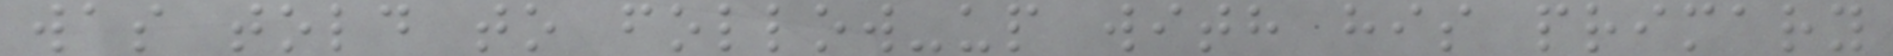was told to follow-up with his primary
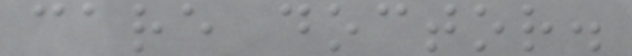care doctor.
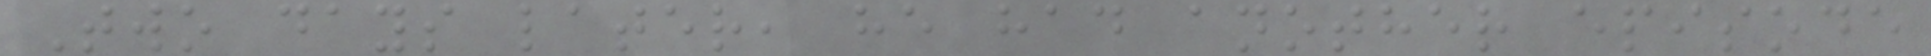Two days later, he had another episode
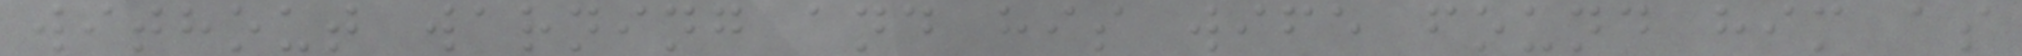without warning and his wife found him as
